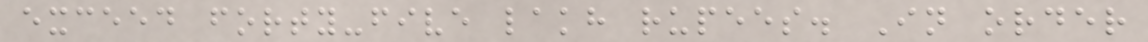exceed forty-five lakh rupees. In order
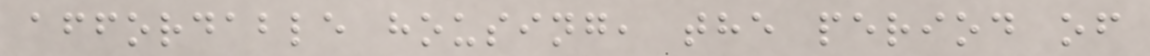affordable housing, the period of
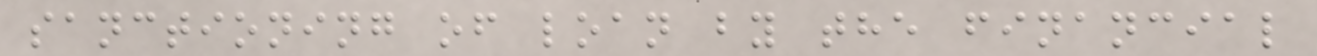sanctioning of loan by the financial
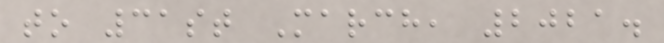to 31st March, 2021.
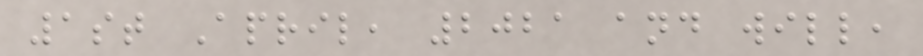1st April, 2021 and will,
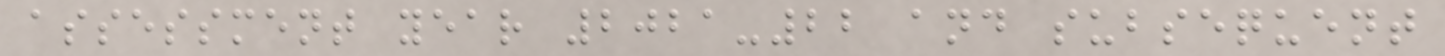assessment year 2021-22 and subsequent
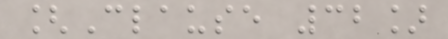[Clause 32]
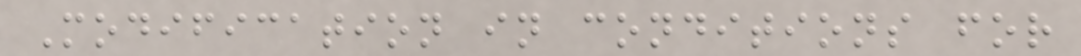Modification in conditions for
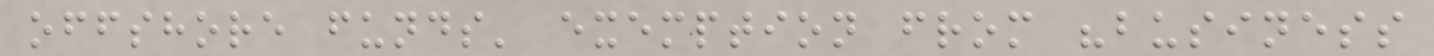offshore funds' exemption from "business
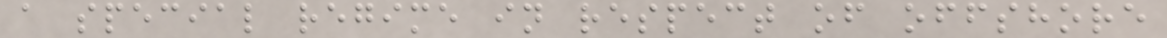a special regime in respect of offshore
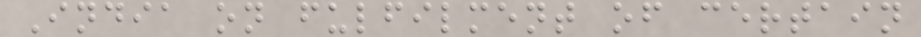India on fulfilment of certain
